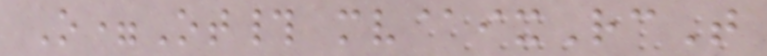O=Ot# mv@ixRcT
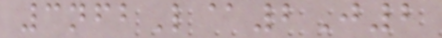3nfbL@2J2
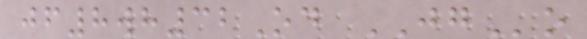jf8wh32Od JGo
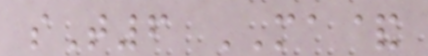sT6 MA&
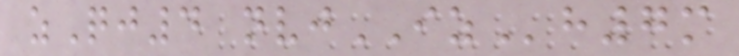zQj4 nvjIZh7m
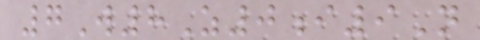7W8Z0i9N
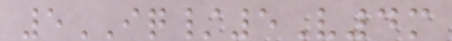5IQ/5V4m
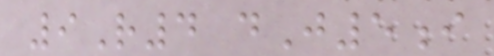9R4 dJ5i
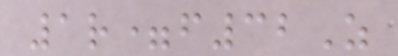1r=f32Z
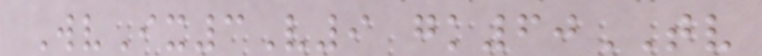WvIx3V9 gk60TV
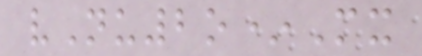vNu2o*Mx
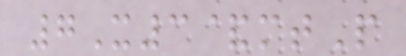7X3&mtP
